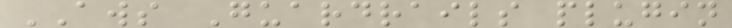AWS Guardrails plugin
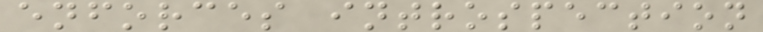enforces introspection
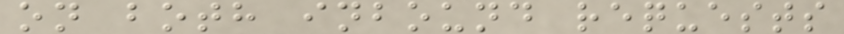on both inbound requests
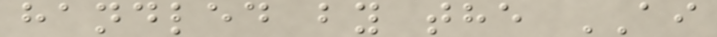handled by the AI
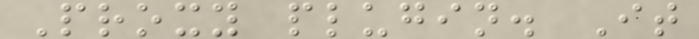Proxy plugin. It
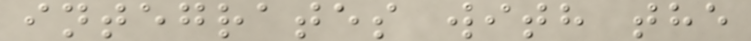integrates with the
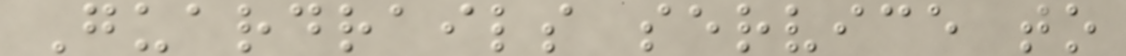Guardrails service to
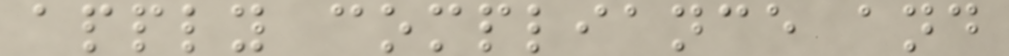apply compliance and
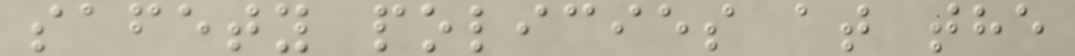safety policies at the
